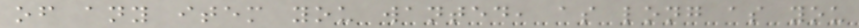of any item you wanted, as long as you
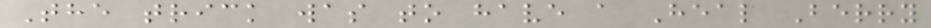The trick was to have a Heal Berry
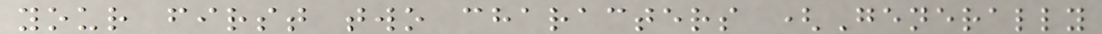your first two characters (Generally
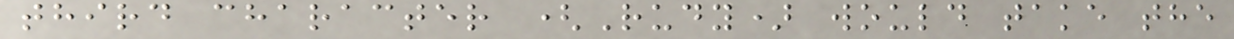third character (Rudy) would take the
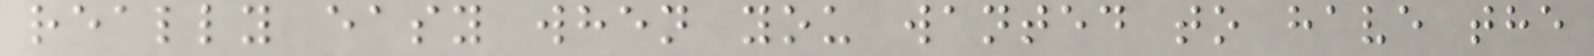really easy when you wanted to have the
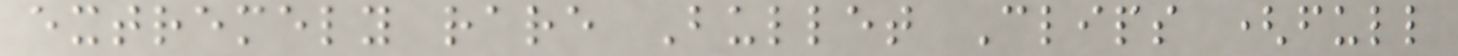extremely rare Bullet Clips (full
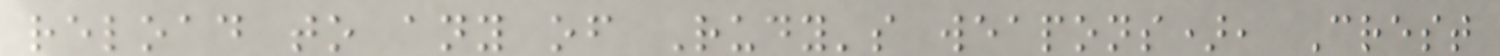reload to any of Rudy's weapons), Crest
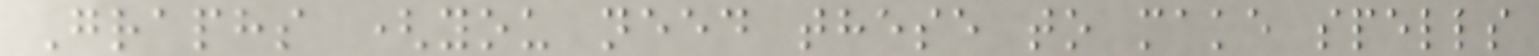Graphs (you need these to make spells
